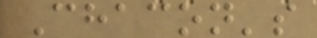Chacon's
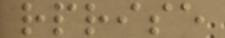rprise
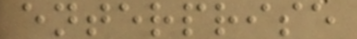enterprise
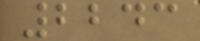2243
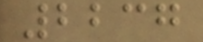2237
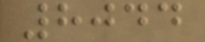8044
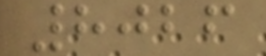8026
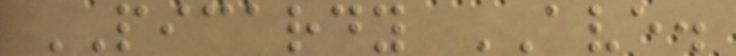PICARDY AVE.
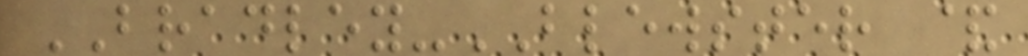BRADLEY-BLEWSTER &
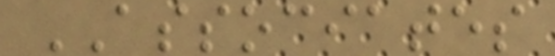ASSOCIATES
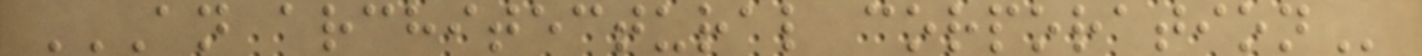AN ARCHITECTURAL CORPORATION
